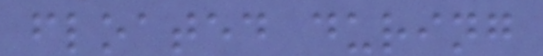floated during
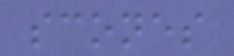scones
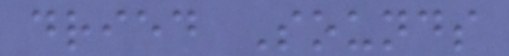dried Sounds
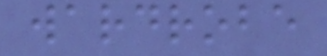wardrobe
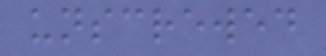unscrewed
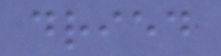dried
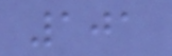101
